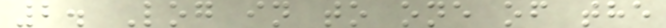2. Log in to one of the
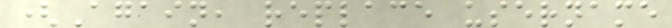(Again, replace username
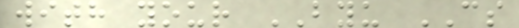with your BYU CS
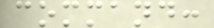command:
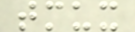tmux
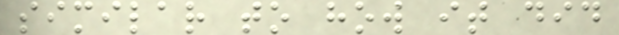similar to how it did
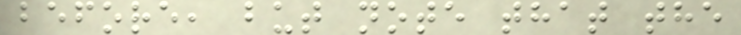before, but note that the
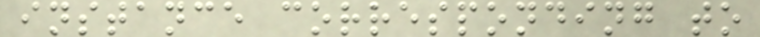instance corresponding to
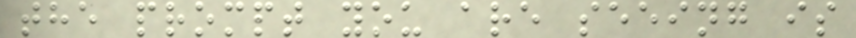the prompt you are seeing is
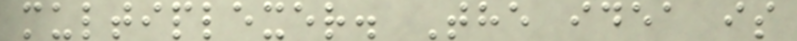multiplexer. The idea is
